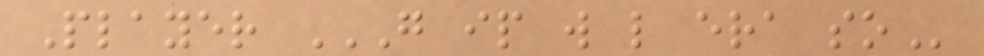Player G IP W L ERA SO
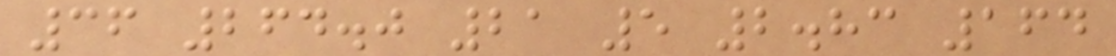36 264.0 21 5 2.83 164
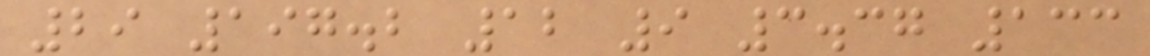29 197.2 12 9 3.37 133
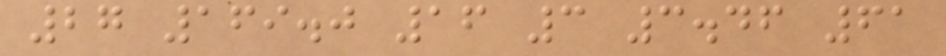27 169.0 16 3 3.46 61
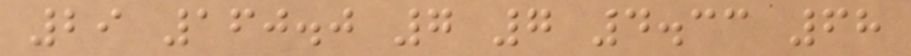29 160.0 7 7 4.33 68
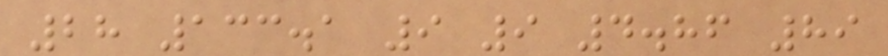28 133.1 9 9 4.86 89
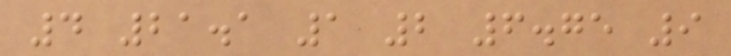4 21.1 1 2 6.75 9
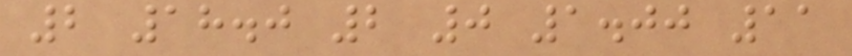2 18.0 2 0 1.00 11
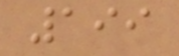199
